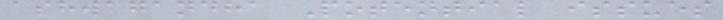ashwagandha Potential issues
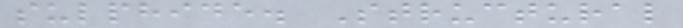sulphide. Structural
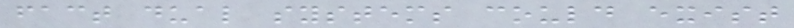fact dual systems could exist
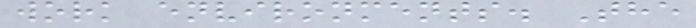work environments. The
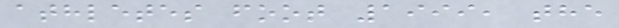athletes foot 1999, the
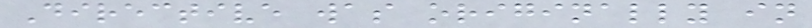Directive was originally in
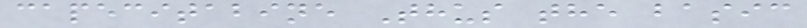capecitabine Thus the basic
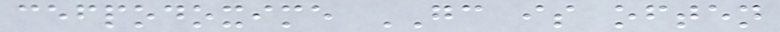cefpodoxime GC is often
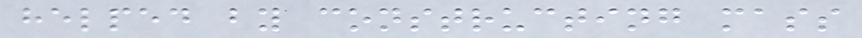helped by constructing mass
